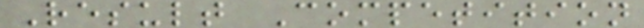Result Competition
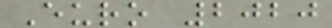Euro 2020
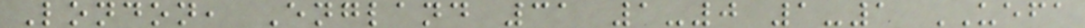London, England 31 1-0 1-1 UEFA
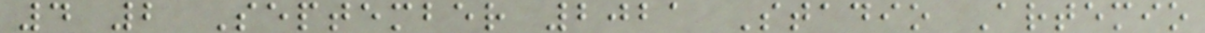4 2 September 2021 Stadio Artemio
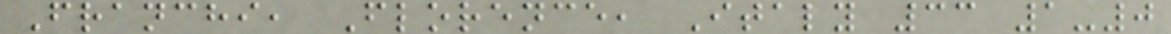Franchi, Florence, Italy 33 1-0
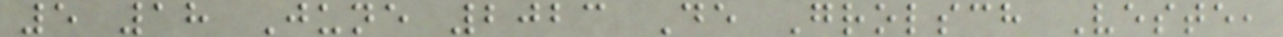5 18 June 2023 De Grolsch Veste,
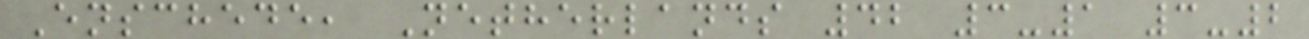Enschede, Netherlands 42 3-1 3-2
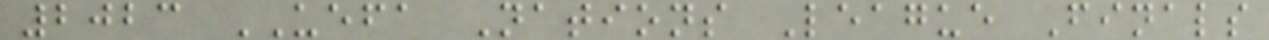2023 UEFA Nations League Finals
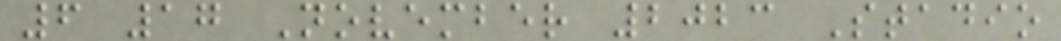6 17 November 2023 Stadio
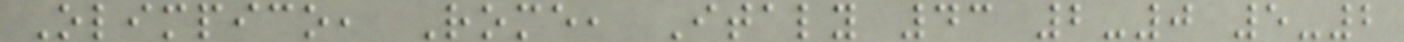Olimpico, Rome, Italy 43 2-0 5-2
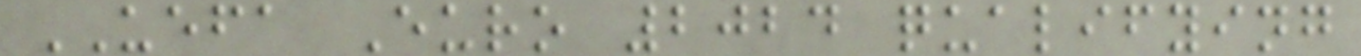UEFA Euro 2024 qualifying
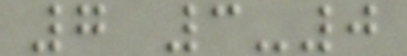7 3-0
